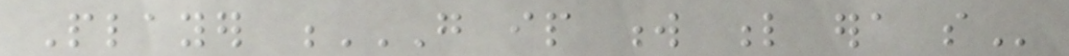Player G IP W L ERA SO
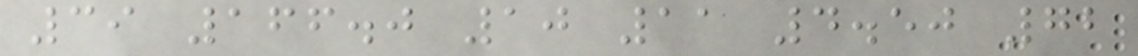39 166.0 10 11 4.50 72
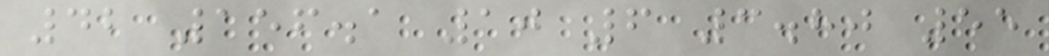42 156.1 10 6 3.80 55
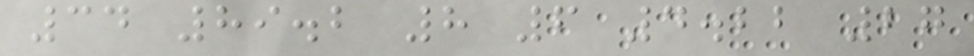34 89.2 8 6 4.22 27
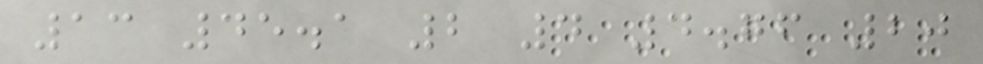13 45.1 2 4 4.76 20
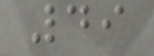49
